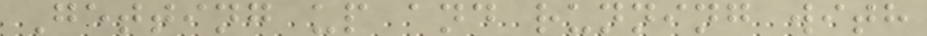Getting up and running with
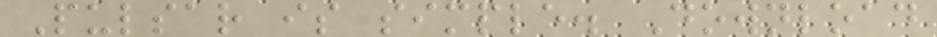Pulsar is simple. Download
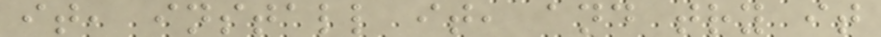it, install it, and try it
